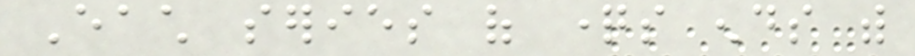Each series of questions ends with
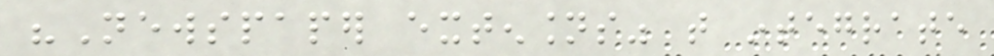"Newspaper extensions" that integrate
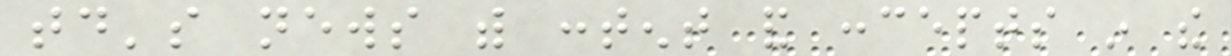today's news with content and concepts in the
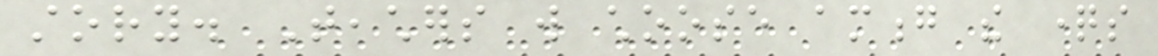story. Teachers will choose among the questions
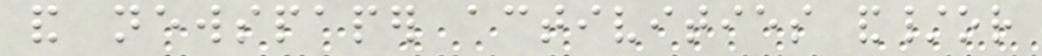and newspaper activities and/or
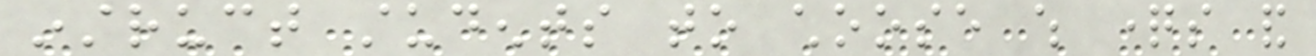instruct students to choose which questions and
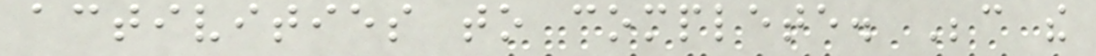activities to complete. Because the
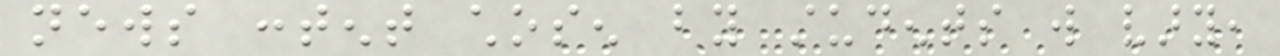news content chosen by students will vary,
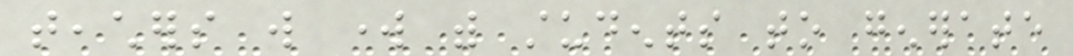teachers will work with students to generate
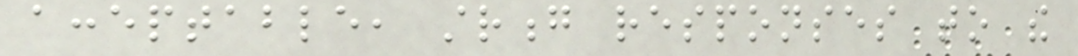acceptable, strong responses to the
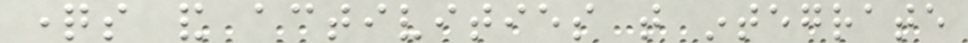questions and activities that integrate
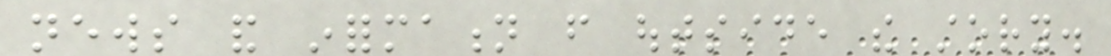news and information from outside the story.
